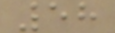58
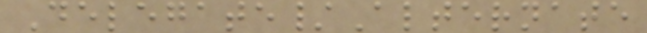Delegate/Alternate
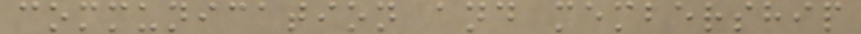communication and membership
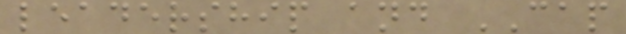leadership and CAP
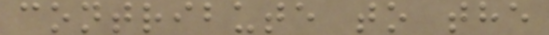contribute to the
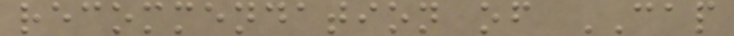recommendation of CAP
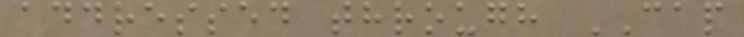addressed through CAP
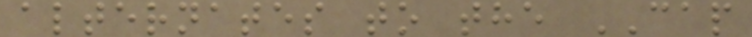alternates to the CAP
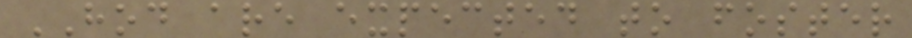HOD are expected to foster
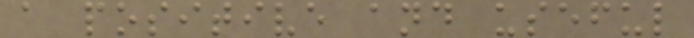a positive and useful
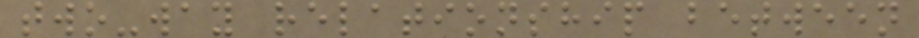two-way relationship between
